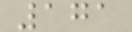171
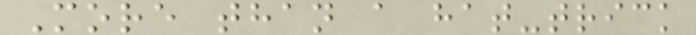More than a hat-trick
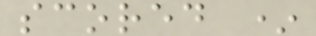scored *
